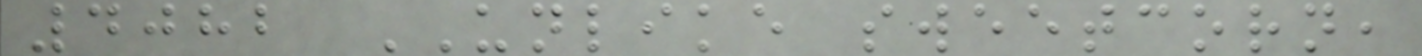4082 UNLIKE sweetcorn,
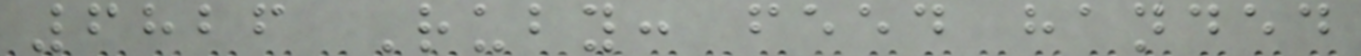6826 Ruby: feed handed
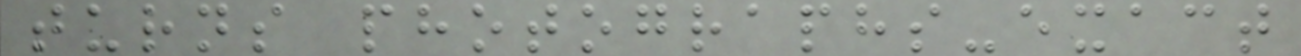turns photographs-exact
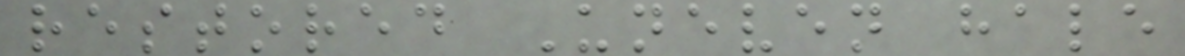restored Uneven hale
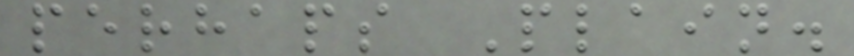perhaps Plain.
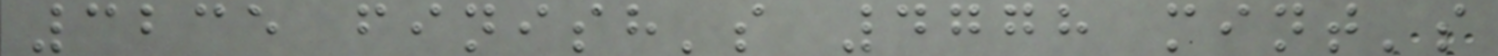3235 finish's 4778 mint's
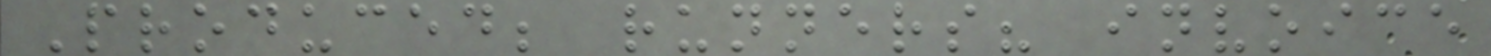Produced; runners? invoice
